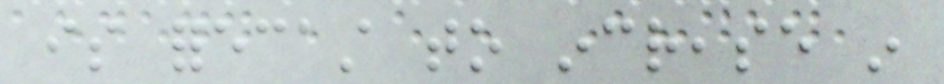is forecast to increase in
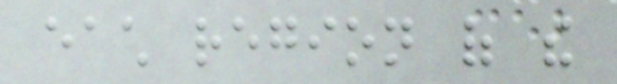each region of the
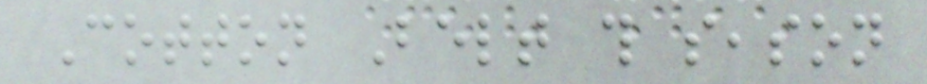Cotton Belt this season
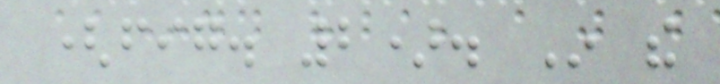(fig. 2). In the
